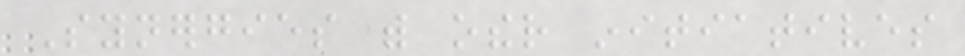Synergies with other initiatives
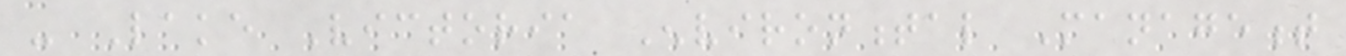- Lake Victoria Environmental Management
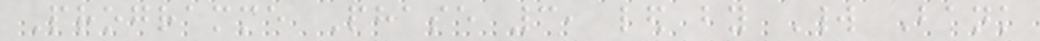Programme Phase 3, led by World Bank
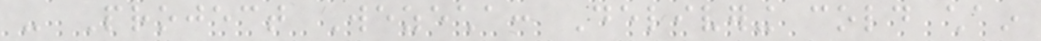- Project Wezecha: Delivering cold chain
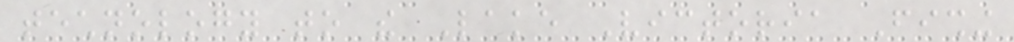technology to the Lake Victoria Fishing
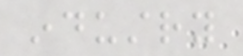industry
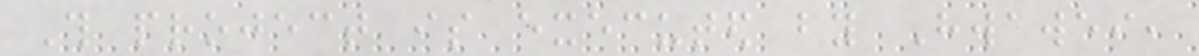This project is executed by Hwawei,
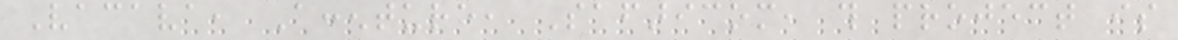Vacava, Accenture, Safaricom, this project is
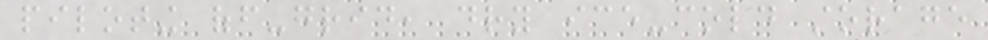piloting off-grid, dry ice-cold storage
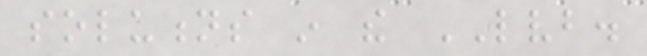solutions in the LVB.
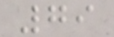79
